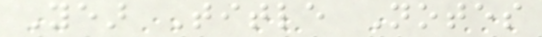Year Title Notes
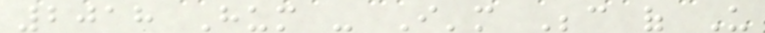2018 Hum - I'm Because of Us
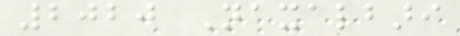2020 Naxalbari
